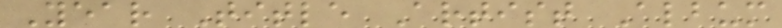Year Title Artist Album
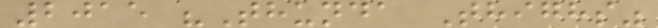2015 "Thunda Thighs"
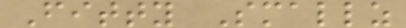Fitty Smallz
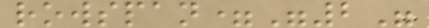rowspan="2"
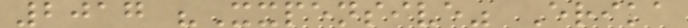2017 "Xxpensive" Erika
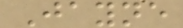Jayne
